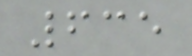635
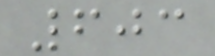603
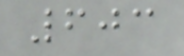603
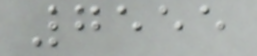7555
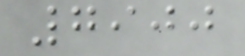7900
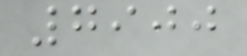7900
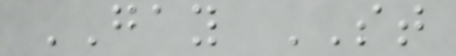GAY ST
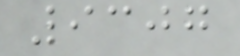9307
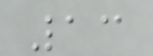13
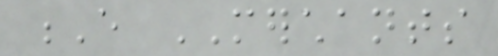E MERCHANTS
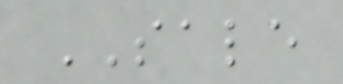SALE
